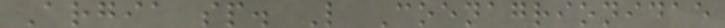Argia sp. L Coenagrionidae
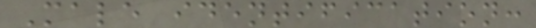Male identification:
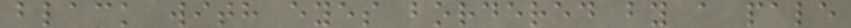black with eyes bordered by a pale
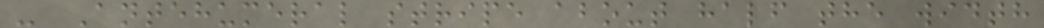- Antehumeral stripe about half the width
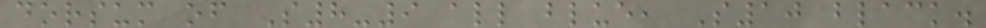dorsum of S8-9 all blue, S10 black.
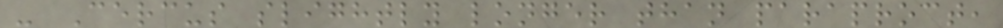- Cercus slightly longer than paraproct,
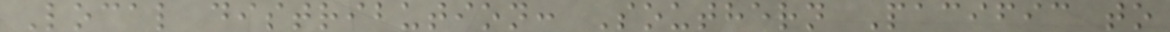Local distribution: Southern Pacific to
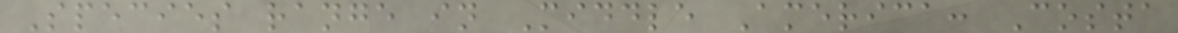Species range in Middle America: Costa
